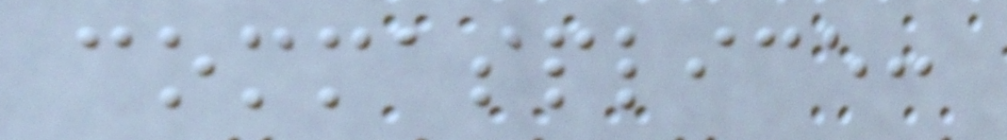commasplice:
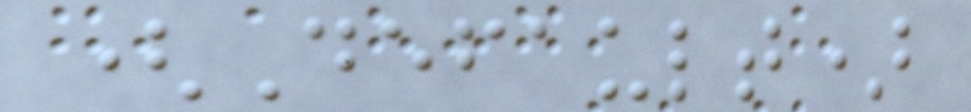(Default)
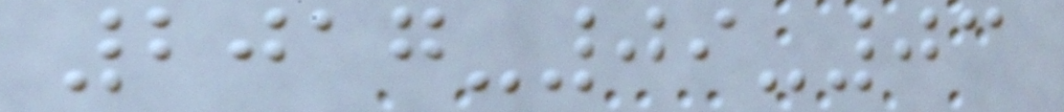2017-09-03
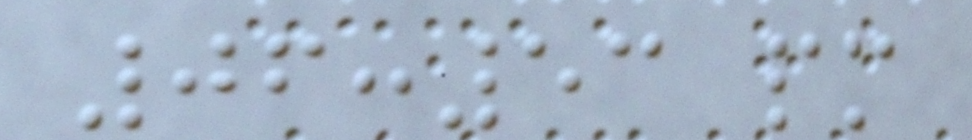06:53 pm
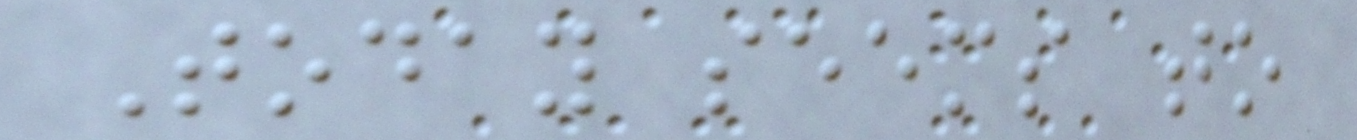Today seems to
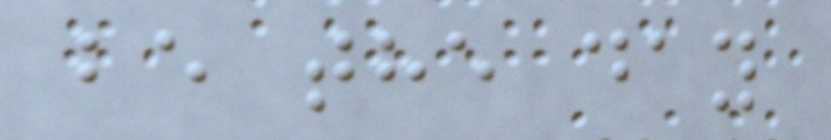be the day
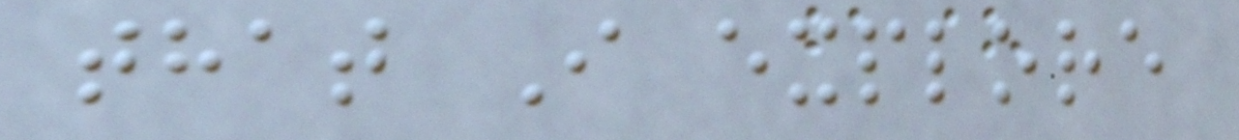that I explore
